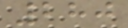280
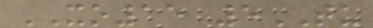XO15 5TU
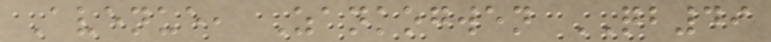Avenue, Zankogwen QB49
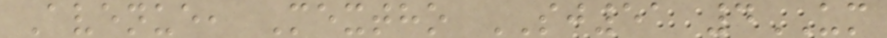Avenue, Mextho SJ51 4UM
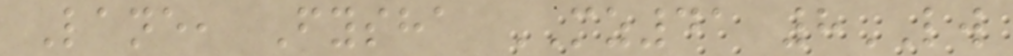Lane, Fysha MZ41 8LW
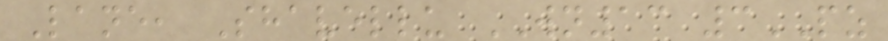Lane, Shavellu WN13 3PZ
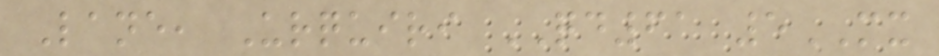Lane, Urquiri QD61 5MX
